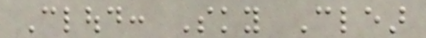Cloud: Sky Clear
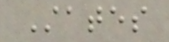States
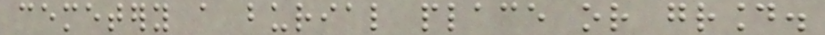cemetery a burial place or ground.
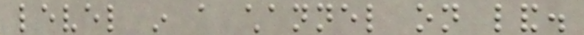level in a channel on land.
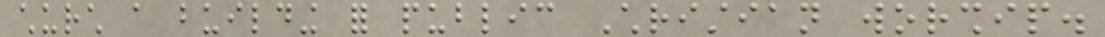church a building for public Christian worship.
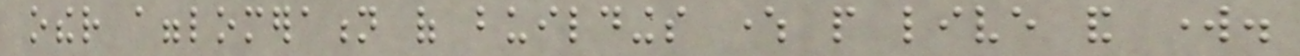other agglomeration of buildings where people live and work.
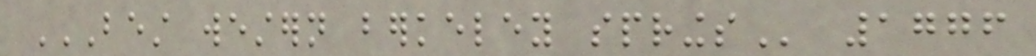BEST WESTERN BERKELEY SPRINGS 1776
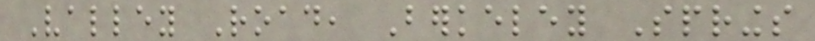Valley Road, Berkeley Springs
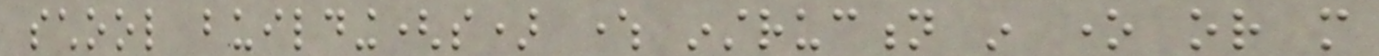school building(s) where instruction in one or more
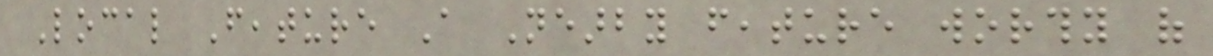Local Feature A Nearby feature worthy of
